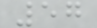57
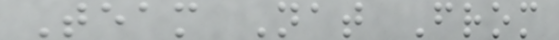Team Nat From
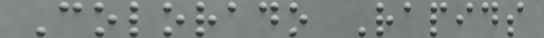Colorado Rapids
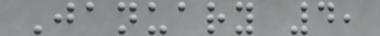January 4,
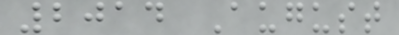2014 August
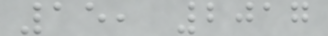15, 2017
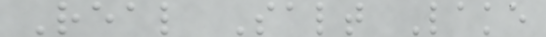Real Salt Lake
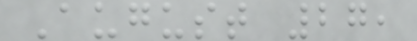August 27,
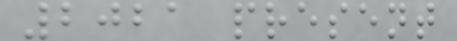2021 present
